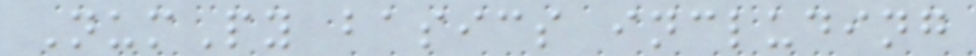NumPy basics including
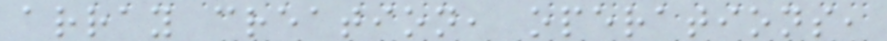array creation, operations,
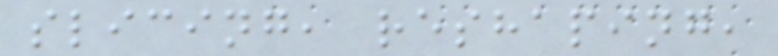slicing, reshaping,
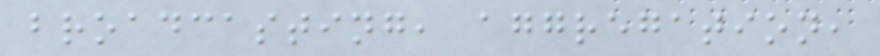broadcasting, aggregation,
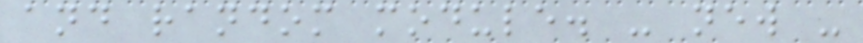and random module. - new -
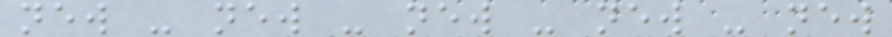new - new - new - new - new
